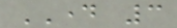DAY 3
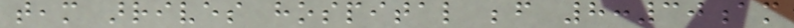team arrives hospital before 8:30am
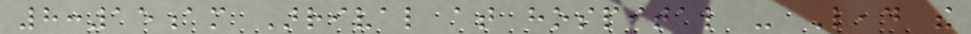8:15am Arrival at hospital - Lead the
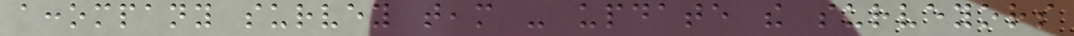accompany survey team - update the surveyors
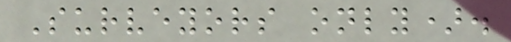Surveyors only).
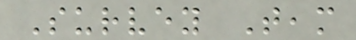Survey Team
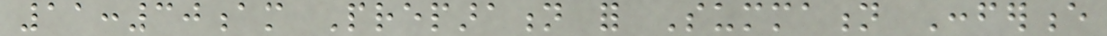11:30am Preparation for Summation Conference
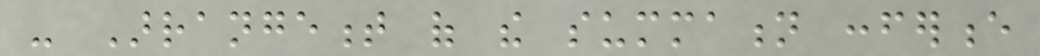- Arrangement of the summation conference
